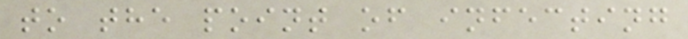to the point of infecting
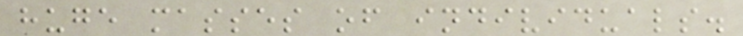huge masses of individuals.
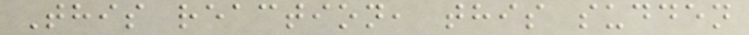This reaction, this sudden
